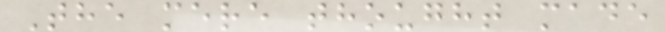The mere thought made
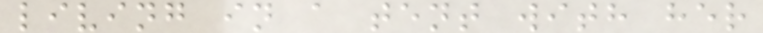living in a tent with her
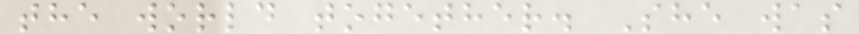the world together. She was
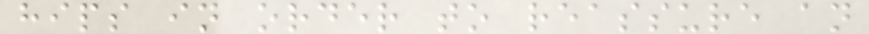hips in order to reassure an
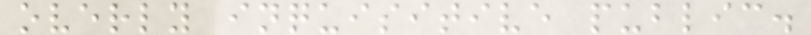overly inquisitive public.
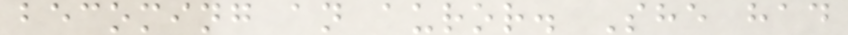becoming an auror. She had
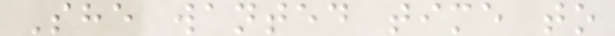She wanted time to
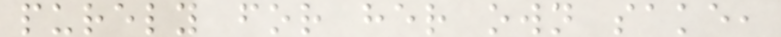purely for her own sake,
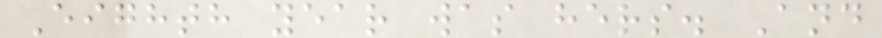Eighth year was hers. And
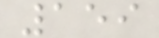159
